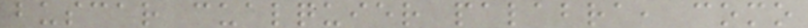buscar cualquier palabra, como
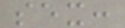sex:
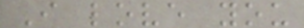I love you
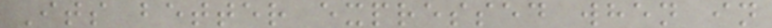Its better expressed when in
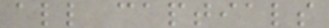all captials
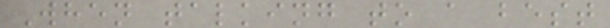When talking to a best
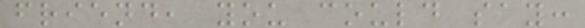friend, you could say:
